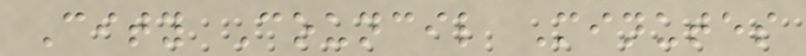City Council Minutes
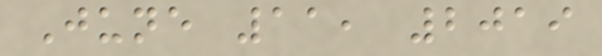June 11, 2019
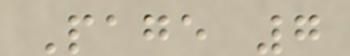Page 7
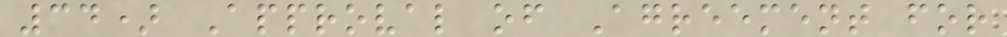34) Approval of Agreement for
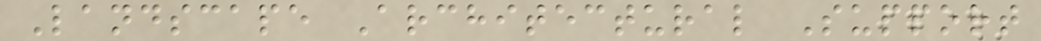Landscape Architectural Support
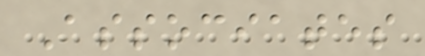Associates
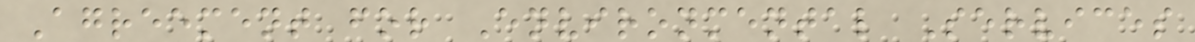Agreement for Environmental Services
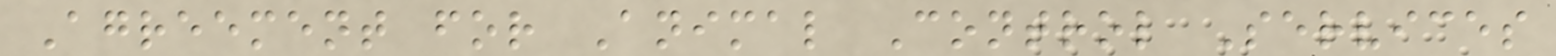Agreement for Animal Control Services
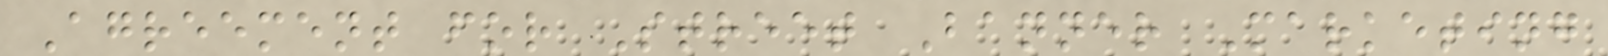Agreement for Street Banner Marketing
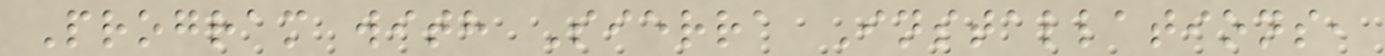Program with Sierra Installations,
